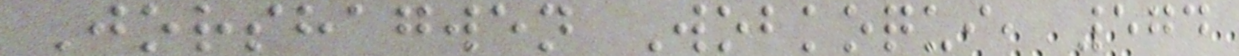Jorshagwen Wobkoqui, 574
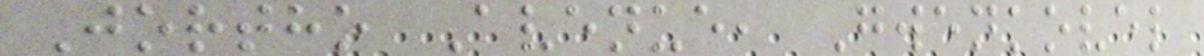Jortho Avenue, Gwenkovel
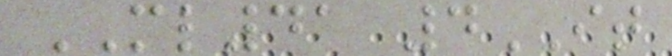ML41 4IT
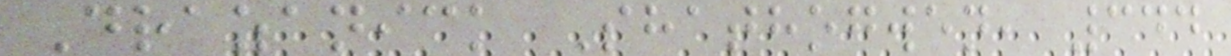Drazanick Shathogwen, 344
